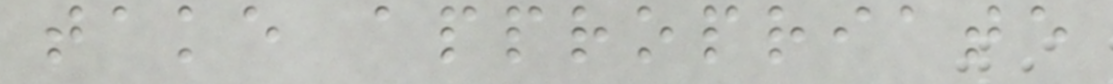take appropriate
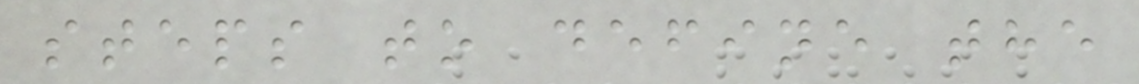steps to define the
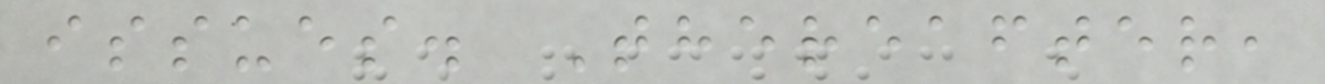issues. Thereafter,
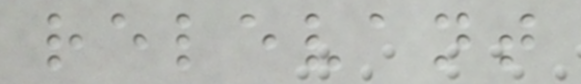relevant
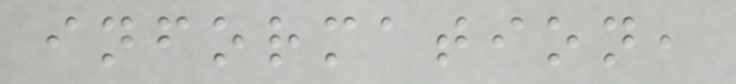information,
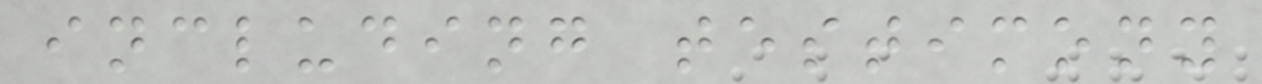including testimony
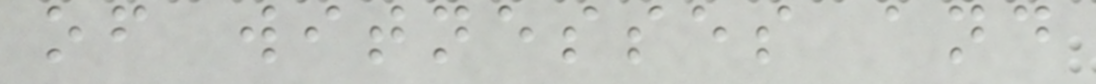of witnesses and
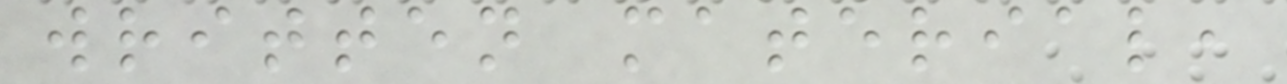written material,
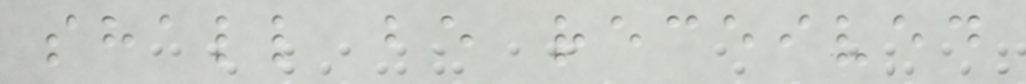shall be received
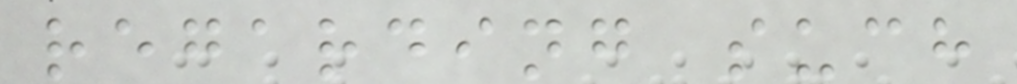regarding such
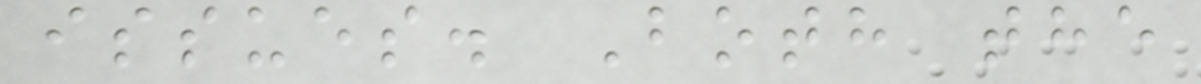issues. Both the
